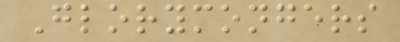Glorymongers
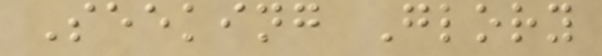Seeking Glory
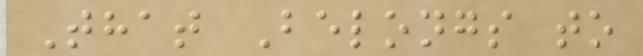That Belongs to
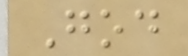God
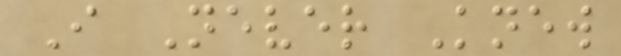I Never Knew
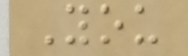You
